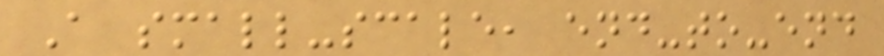A small-scale, end-to-end
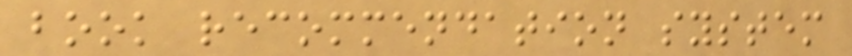book recommendation system
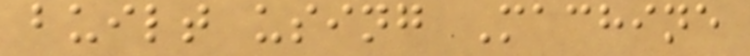built using Machine
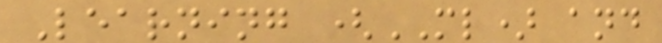Learning (ML) and
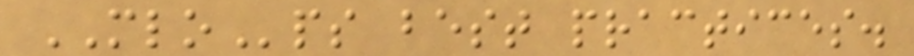MLOps best practices.
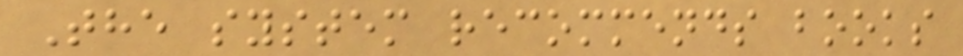The system recommends books
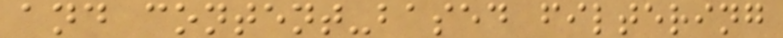and content-based filtering
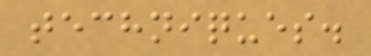techniques.
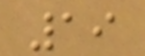19
